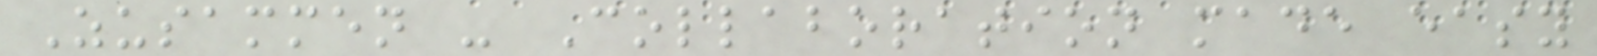Zusammen - Collaboration made easy
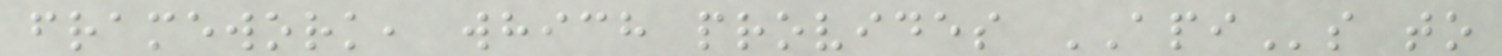framework, which provides APIs to
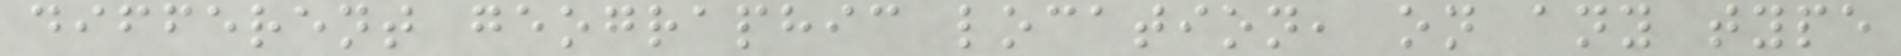different geographic location, on any type
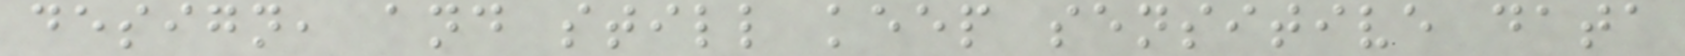design, and still keep sensitive data
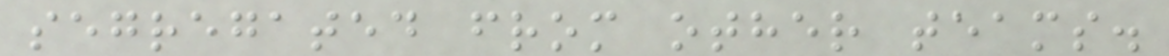segregated from other teams.
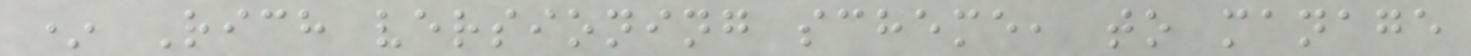* Rich versioning scheme, to manage
